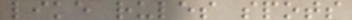like rules spots
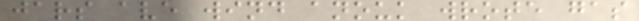jars ave wind anouk wrote gas
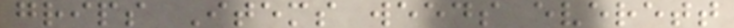grips Items weeds everett
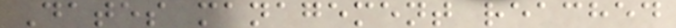Dates management reached
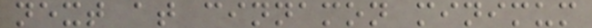next at cinnamon minimum
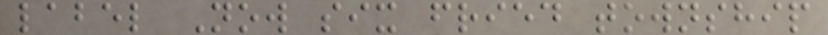label Now six fried township
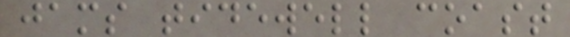jams tidewell coast
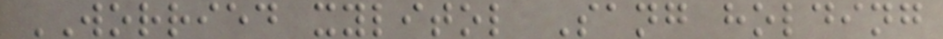WORRIED xylitol Sang holding
